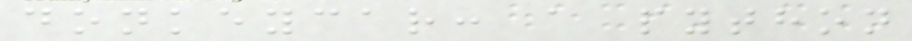donkeycar: a python
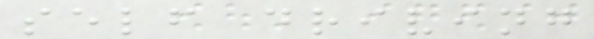self driving
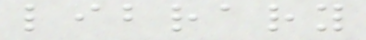library
